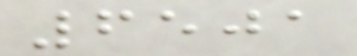6501
